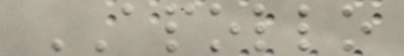APOLLO
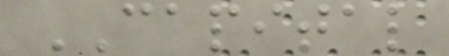CAPITAL
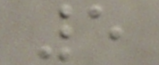5
